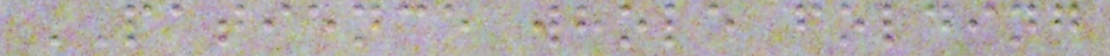PATIENCE whole folding
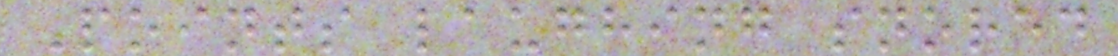Points laughing snored
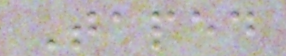Taped
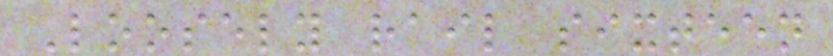Loosely rail sixteen
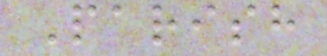Parish
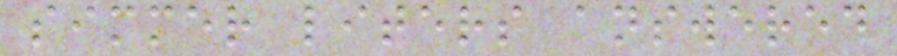simmer liters answered
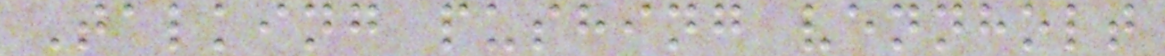Talking pushing vennholt
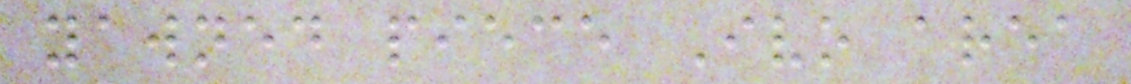yawned piece Ivo area
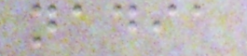nadia
